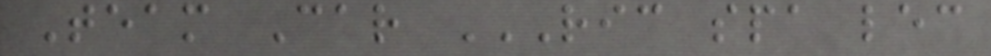Team Car RIC SPA LEC
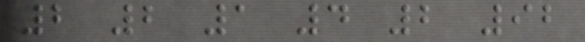2 2 1 4 2 92
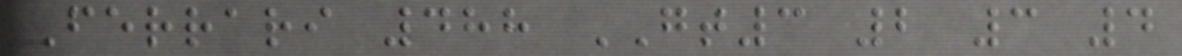Ferrari 488 GT3 2 3 4
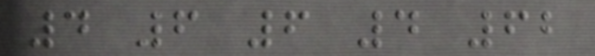4 6 6 4 62
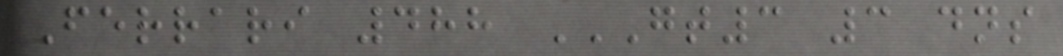Ferrari 488 GT3 3 DNS
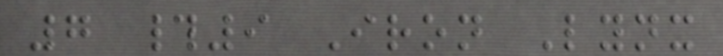7 #9 Iron Lynx
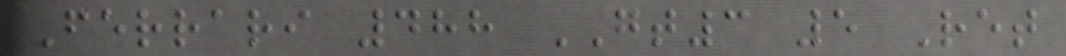Ferrari 488 GT3 5 Ret
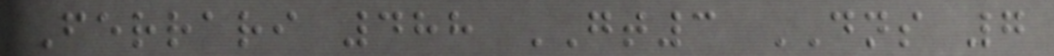Ferrari 488 GT3 DNS 7
